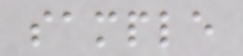sample
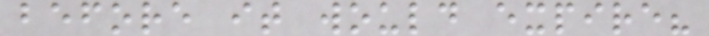before it would expire?
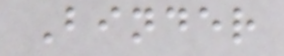Binder
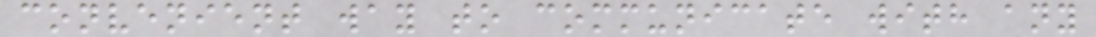convenient way to communicate with any
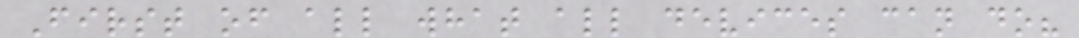First of all what all devices can do?
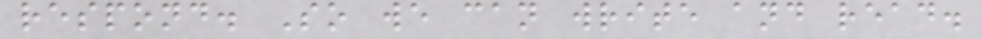respond. So we can write and read.
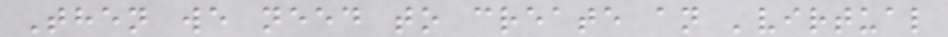Then we need to create an 'virtual
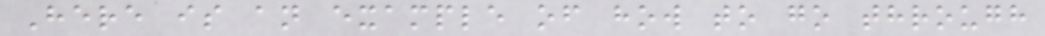Here is an example of how to go through
